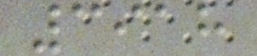3918
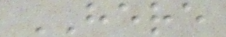HERE
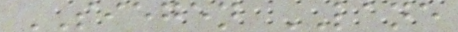SIEGEN LANE
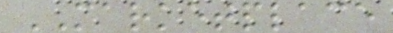MARKETPLACE
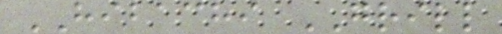HIBACHI GRILL
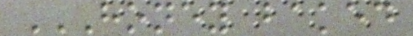HONEY BAKED
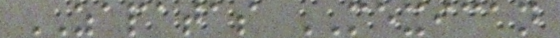ZAPATAS MEXICAN
